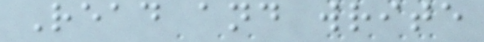Read and write
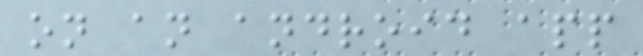on an android app
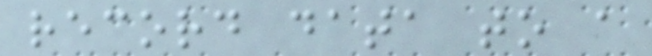record data to a
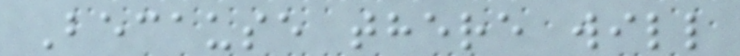Because there will
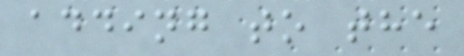adding to the
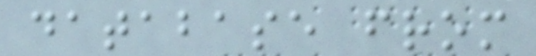database from
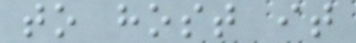to host it
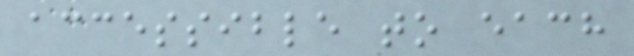accessible to each
